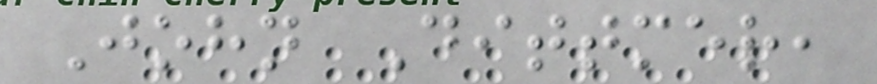John Dittmer,
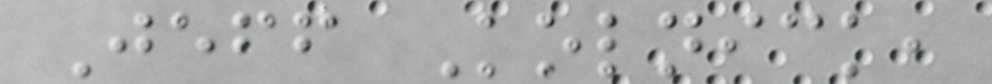Jeff Kolnick,
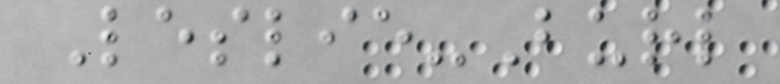Leslie-Burl
